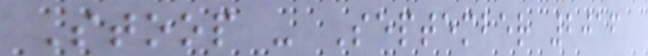Stoop - September 2016
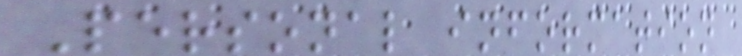Personal information
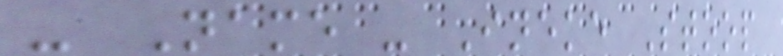- Name - Ineke Stoop
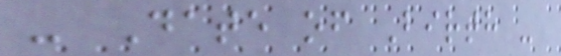- Date of Birth -
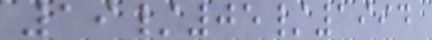19/05/1994
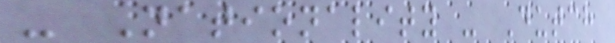- Nationality - Dutch
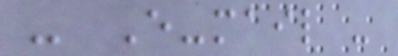- E-mail -
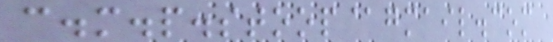c.m.p.stoop@gmail.com
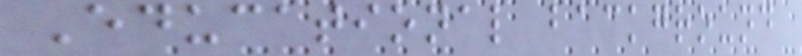Educational background
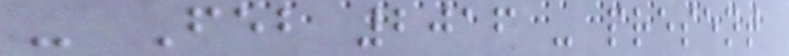- Feb 2016 - present
